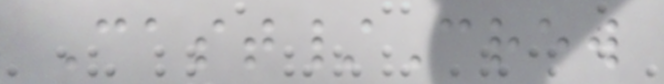Cast/Crew
